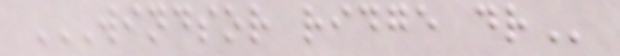WINDSOR RIDGE DR
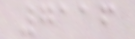7116
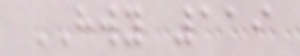HWY 119
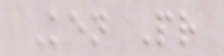Ken Pr
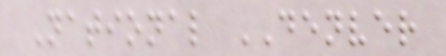National DENVER
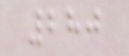280
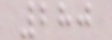280
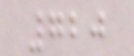720
